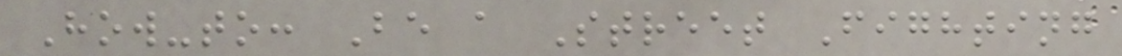How-to: Be a Street Fighting
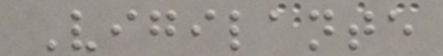Vigilante
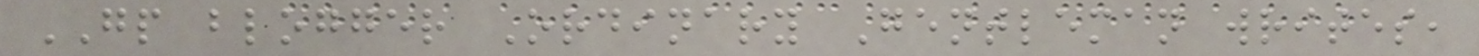GP blogger Ordinary Gentleman writes,
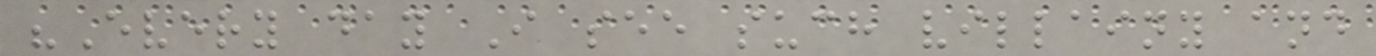"Every day I see such villainy and
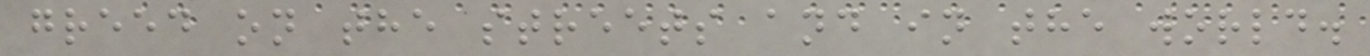greed on the streets and in the world.
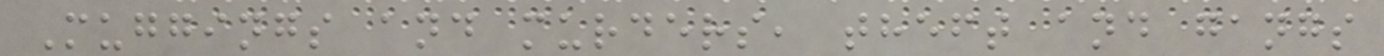Muggings and murders, theft and gangs
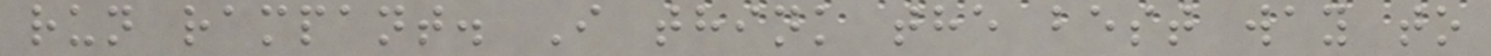run rampant. I think the best way to
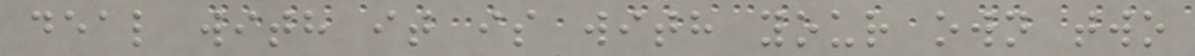deal with it is with your own two
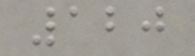120
